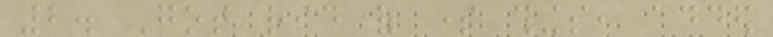2. Got rid of some things, added
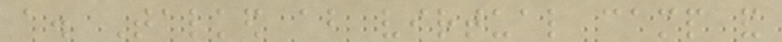a. Talked about virtual camp and
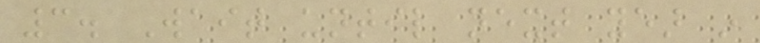3. Wait until next year in
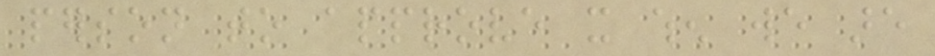person to approve it when we are
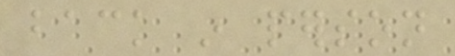back in person
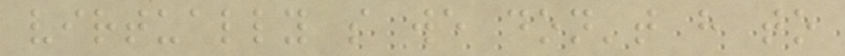virtually so we don't have to
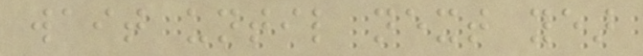wait until next year
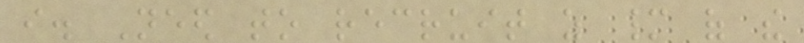i. Need to recruit as many of the
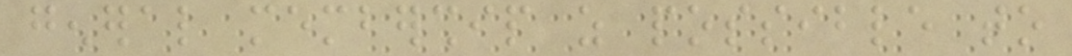general membership as possible to
